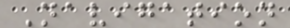Navigation
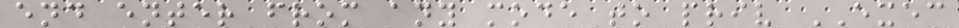end enter from any mode to priv EXEC
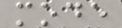mode
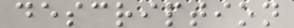description
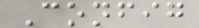Config
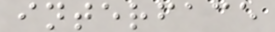interface
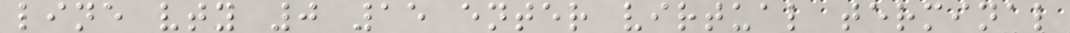line vty 0 15 enter virtual terminal
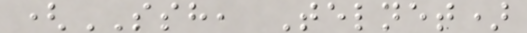(SSH, Telnet)
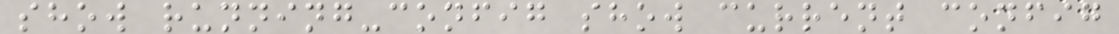show running-config show current config
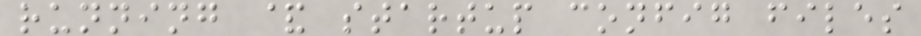running & startup config files
